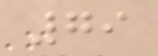79
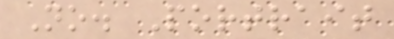No. Portrait
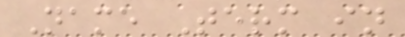Name Term in
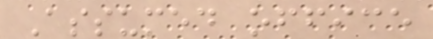Assumed office
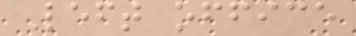Left office
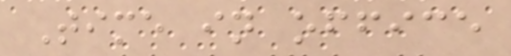Time in office
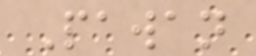Pawan
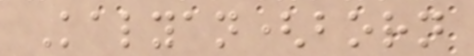Kalyan(born
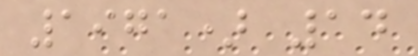1971) 14
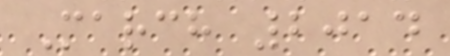March 2014
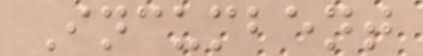Incumbent
